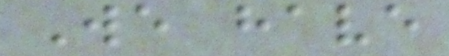We have
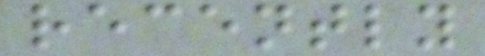recently
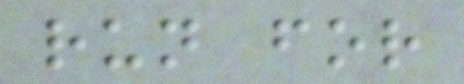run for
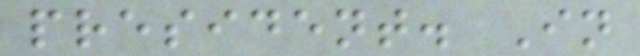president. In
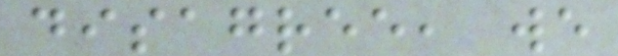disagree, we
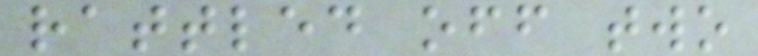rattled off two
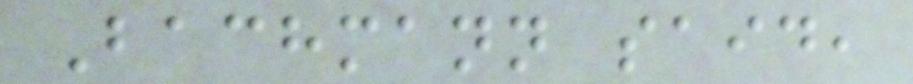Bachmann said,
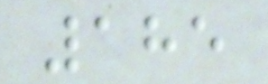185
